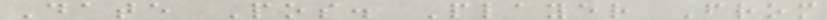Date Pos. Player From
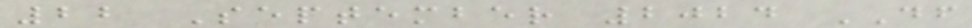22 September 2024 DF
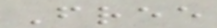Free
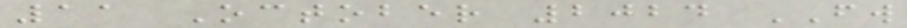11 October 2024 FW
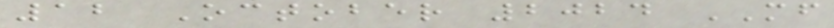12 October 2024 MF
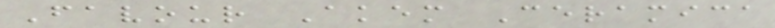Favour Akem Ceramica
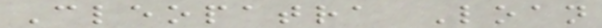Cleopatra Loan
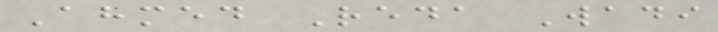Ahmed Reda Wadi
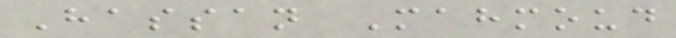Hassan Mahmoud
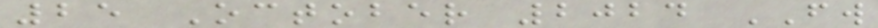25 October 2024 FW
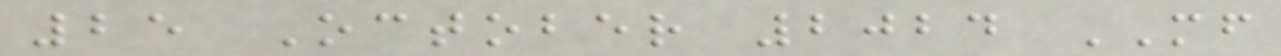25 October 2024 MF
